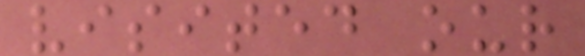visited our
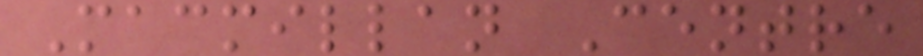Macmillan Centre
